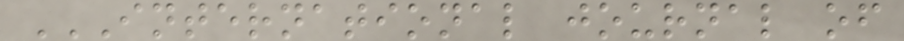INTERNATIONAL JOURNAL OF
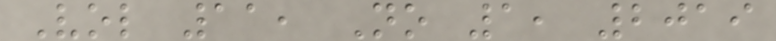Vol 11, No 1, 2019
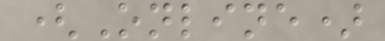(Online)
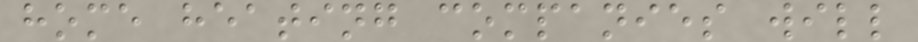home heating companies will
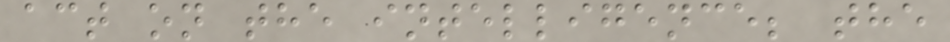act on the intelligence; the
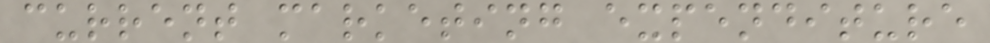current marketing expenditure
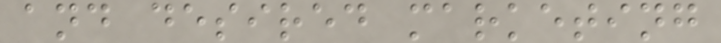and desired marketing
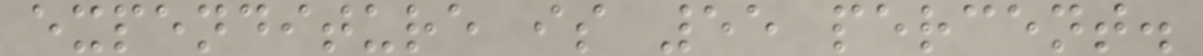expenditure is 55 percent.
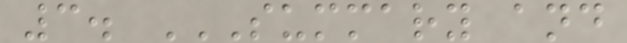3. SUMMARY AND
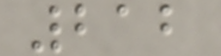212
